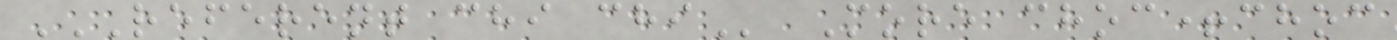REFERENT CHI CHI More choc+choc
